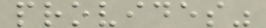provides"
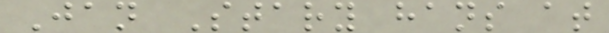Jan Stary hans at
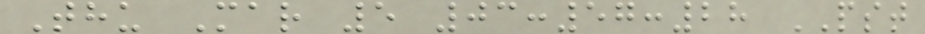Thu Mar 5 03:57:28 PST
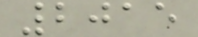2015
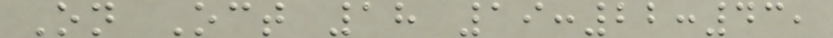On Oct 18 19:22:43,
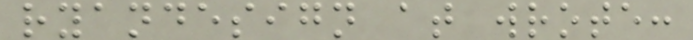ryandesign at wrote:
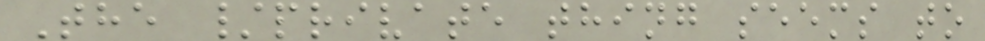The /private thing seems to
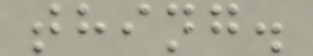thing.
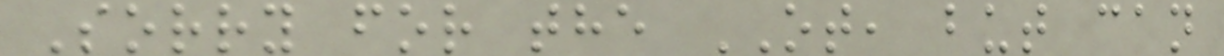Sorry for the OT, but can
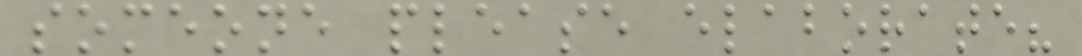someone please elaborate?
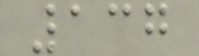137
